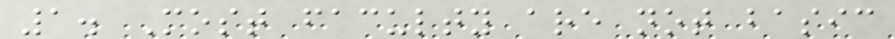1. Most faculty are not basic
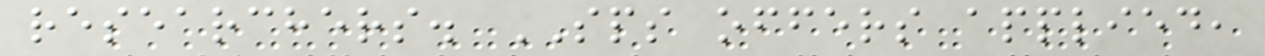researchers. SPS offers applied,
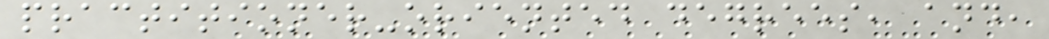practitioner-oriented degrees, and,
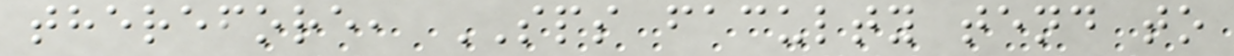therefore, SPS faculty tend to
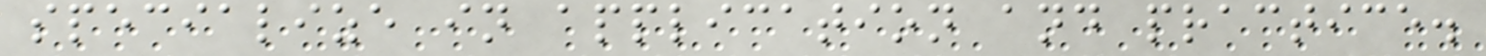specialize in application and practice.
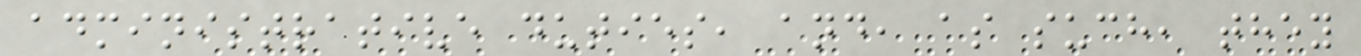administrative duties, and, as such, they
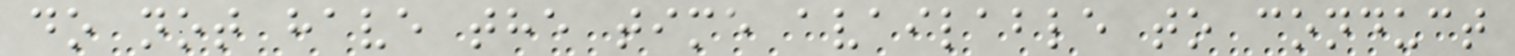do not have the time available to conduct
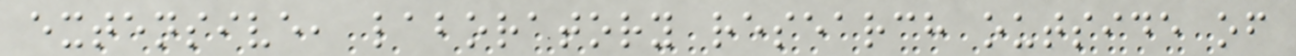extensive, laboratory research outside of
